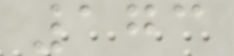173
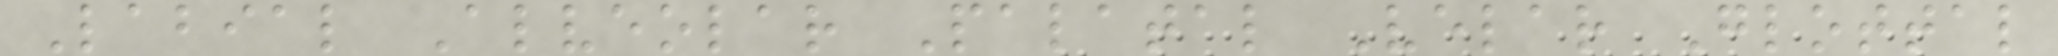Labial Alveolar Palatal Velar Glottal
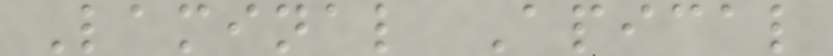Laminal Apical
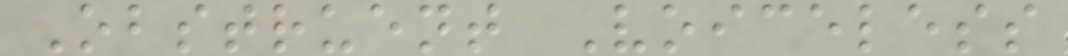Obstruent Voiceless
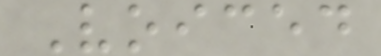Voiced
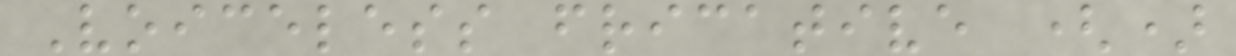Voiceless fricative ()
